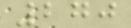270
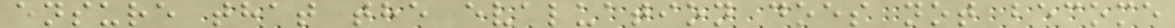ensure that the evaluation does not become
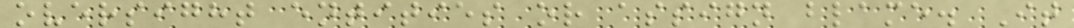oversight entities or assign blame. It
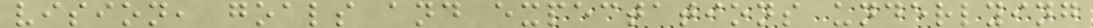vision, goals and expectations underlying
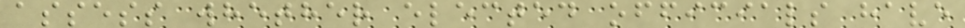assess whether elected officials have
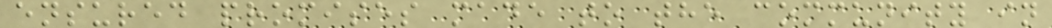ensured promises made to the community in
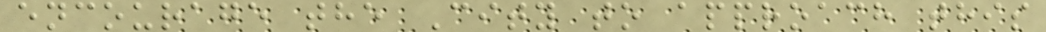encourage the City to approach this
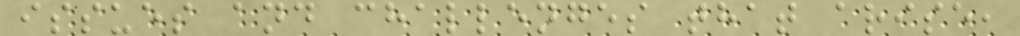issues and challenges that arise,
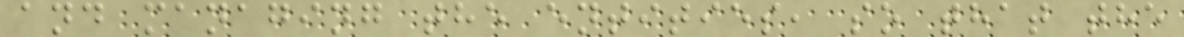and managing the entities, so that the
